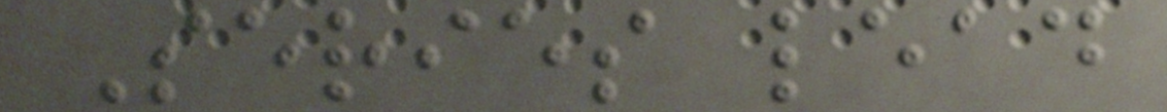Series lead
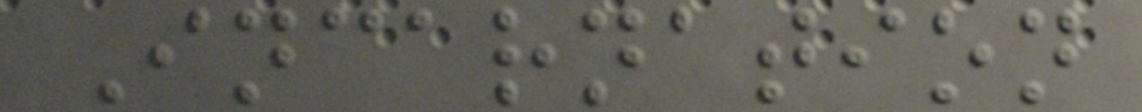Incarnation
